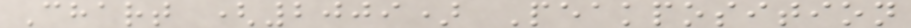Chart (2009) Peakposition
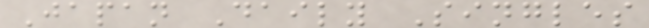Japan Daily Singles
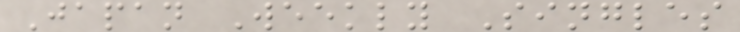Japan Weekly Singles
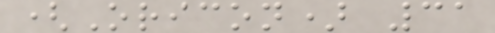(Oricon) 31
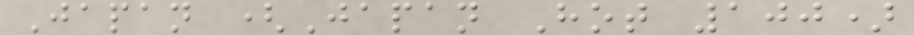Japan (Japan Hot 100)
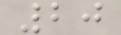20
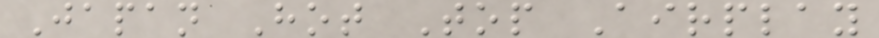Japan Hot Top Airplay
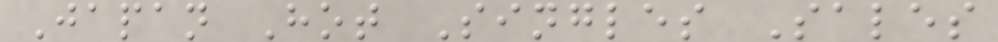Japan Hot Singles Sales
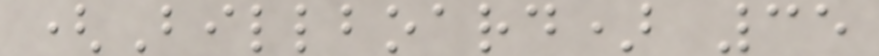(Billboard) 35
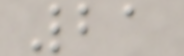21
